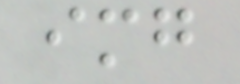img
